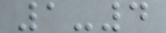1-4
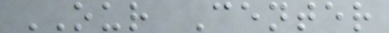OUR Center
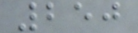250
